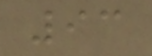93
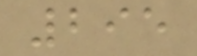295
